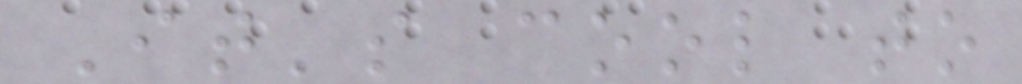It's cool to
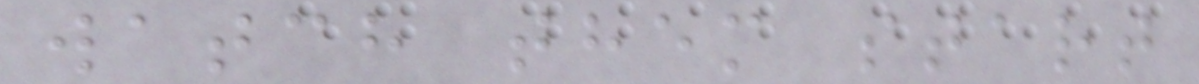watch them start
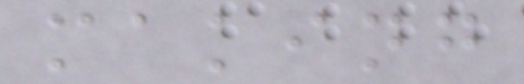making
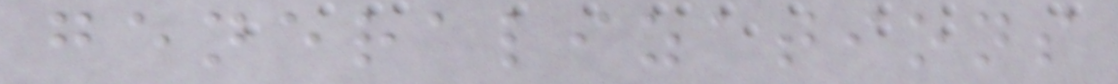generalizations
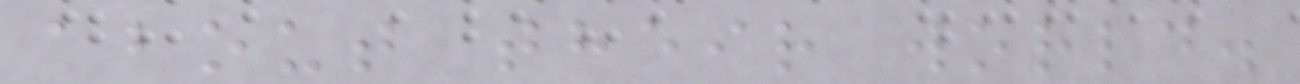about their world.
